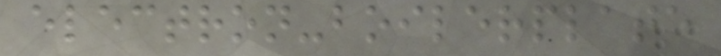electron-boilerplate
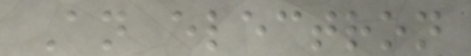An electron
